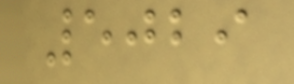5029
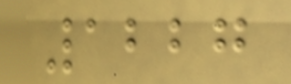1227
